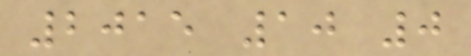2015 10 0
